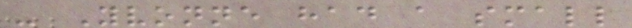- Yvonne had a small
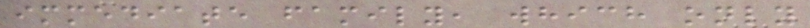immediate family, which only
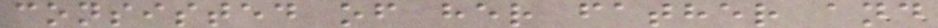consisted of her father and
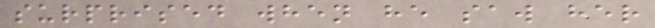surprised when he saw her
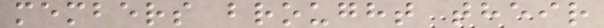members brought their
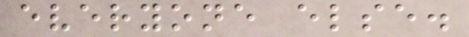everyone else.
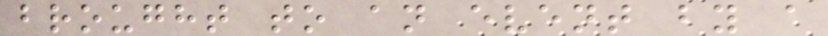brought to an event by a
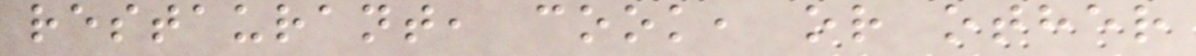restaurant, cook, or other
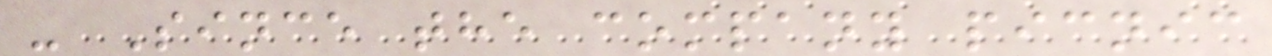- Since the company picnic
